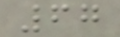67
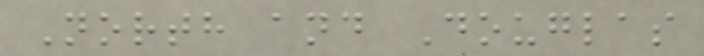North and Douglas
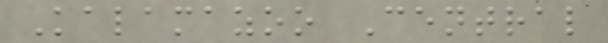Kalamazoo Central
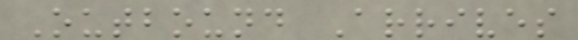Outbound Arrives
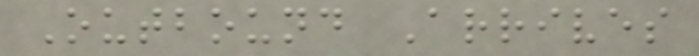Outbound Arrives
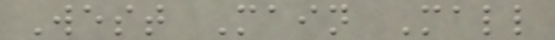West Main Mall
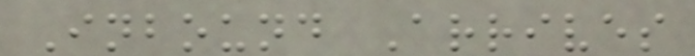Inbound Arrives
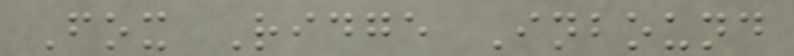Fox Ridge Inbound
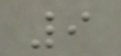9
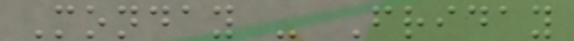Monday - Friday
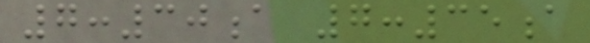7:30a 7:35a
